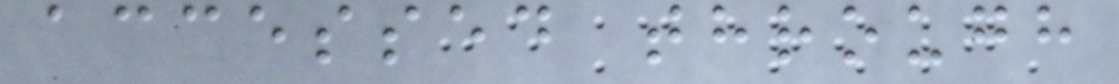accessed through
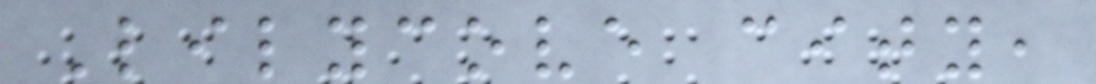Lilycove city,
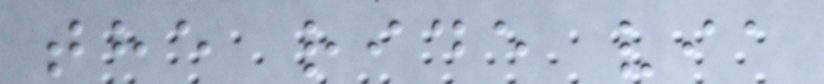the ride via
